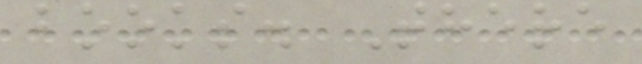books. There
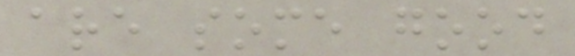are some good
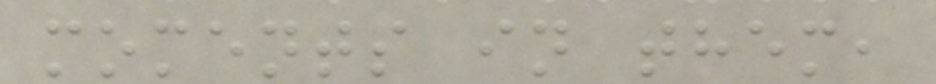moments in them,
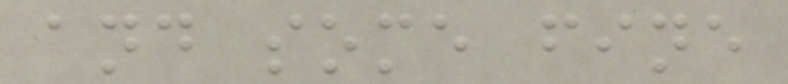and some fine
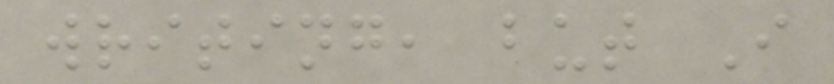writing, but I
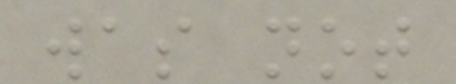was not
